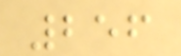256
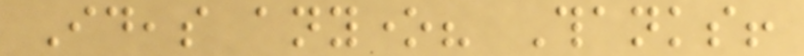Ideas anyone? Thanks!
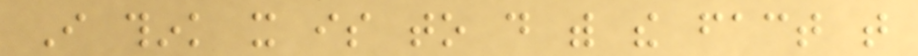I think it is to do with the fact that
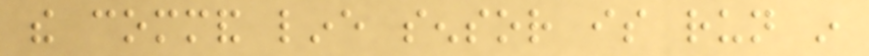the command line sensor is run in
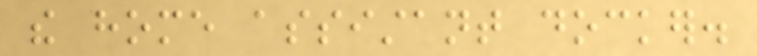the home assistant docker.
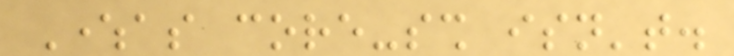Whereas core-ssh isn't.
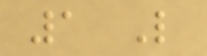1 Like
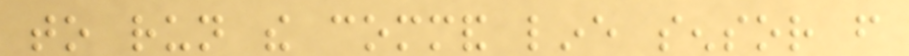to run the command line sensor from
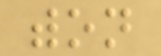withon
